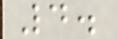4.
